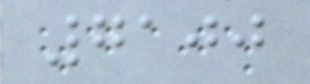7100
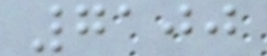7100
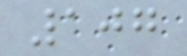107
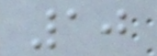10
